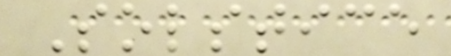Solstice
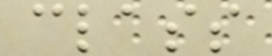class
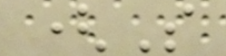(S
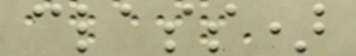class)
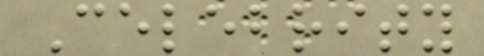Celebrity
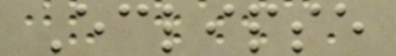Eclipse
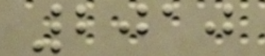2010
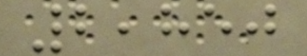2,850
